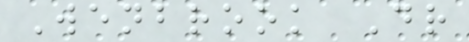Wenbrook Dr
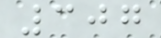307
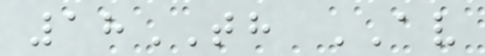18TH AV
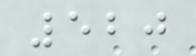520
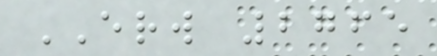ERW 2765
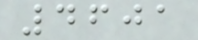4601
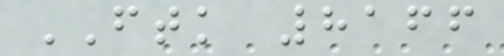FTK 8166
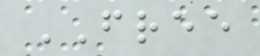FREE
